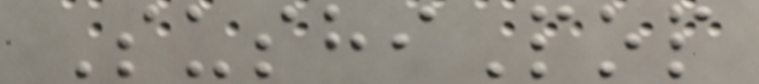SushiPop
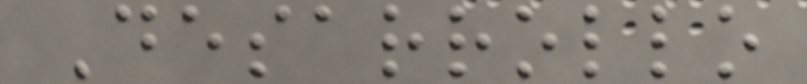Desarrollo
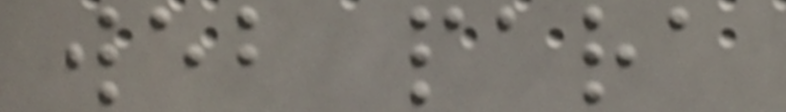web para
